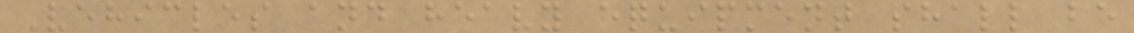Vehicles and heavy equipment shall be
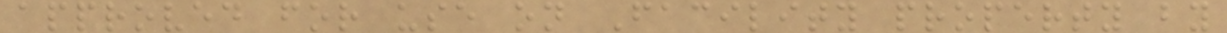approved for use on Facility property by
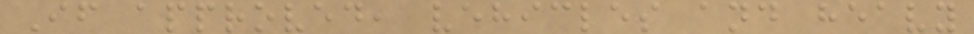If approved, vehicles and heavy
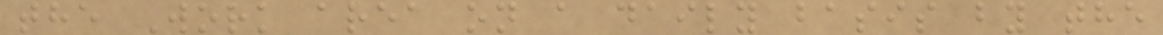the Work area on a daily basis by the
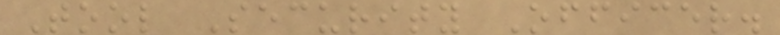Tool Security Officer.
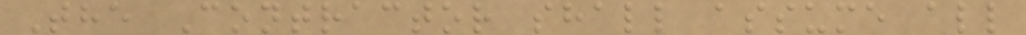The Contractor shall assume all
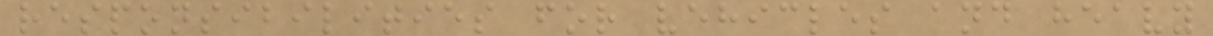responsibilities for vehicles and heavy
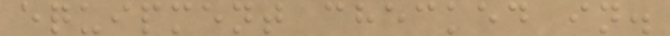equipment checked in.
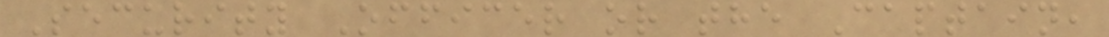Security Officer or the Captain,
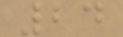24
